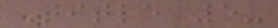Title 5-
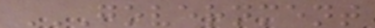GOVERNMENT
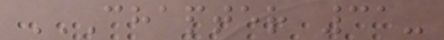CHAPTER 31-
